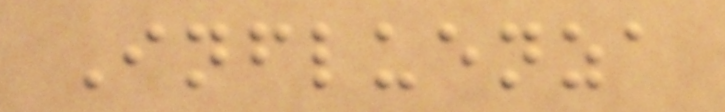Influenza
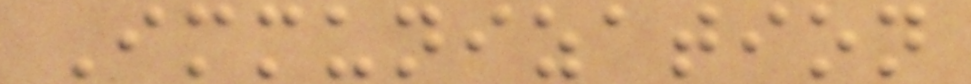Immunization
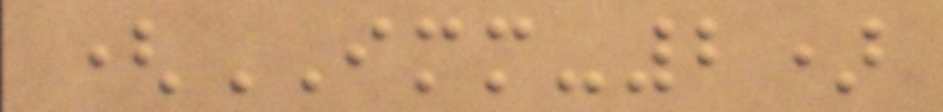(IMM-2)
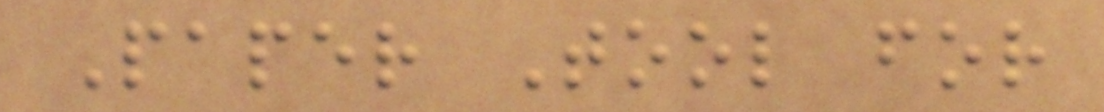Paper Tool for
